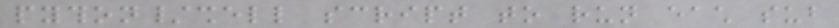python/shell script to run each sub
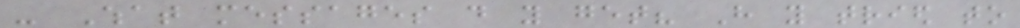- What messages do you get? Have you tried to
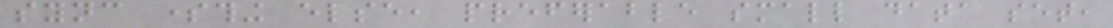sync something else, preferable small data set,
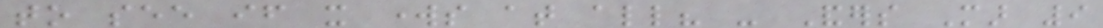to see if it works at all? - Anders Mar 9
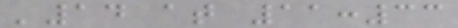'14 at 11:33
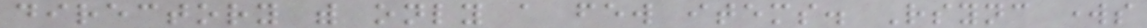directory with only a few items. Rsync works
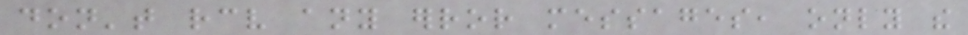don't receive any error messages, only the
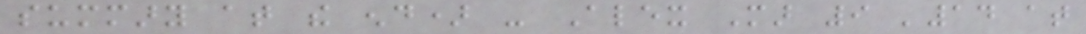summary at the end) - Alex Mar 9 '14 at
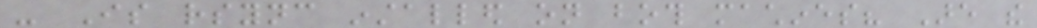- Is rsync installed on both machines? Are the
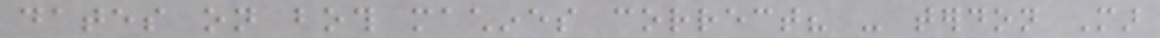dates on both machines correct? - terdon Mar
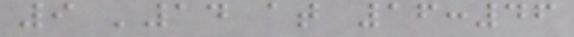9 '14 at 16:46
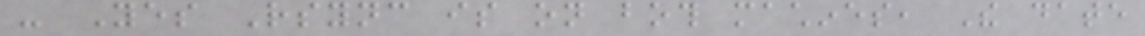- Yes Rsync is on both machines, The date
